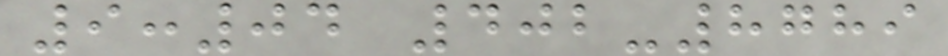9:04 402-8789
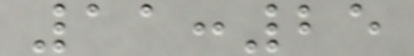11:25
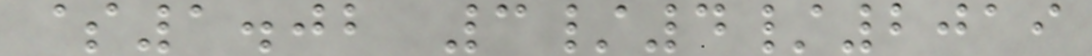$1.02 3/4/2019
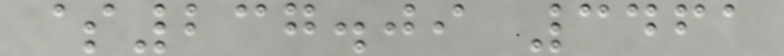$237.09 3461
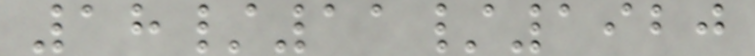18/11/1920
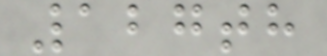127th
